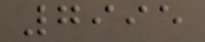7995
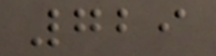729
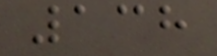138
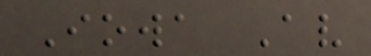Iowa Av
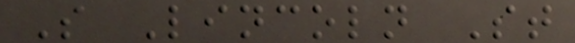S Lincoln St
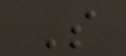S
